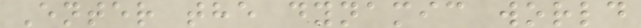Enter the dynamic world
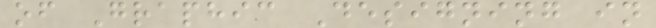of Graphic Designing in
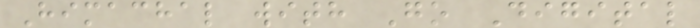Himachal with Go Digital
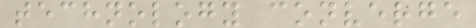technology converge
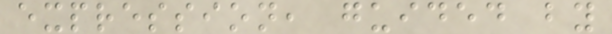expression, guided by
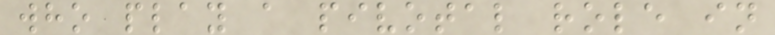who play a pivotal role in
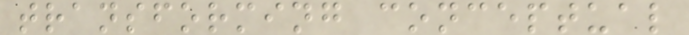transforming conceptual
